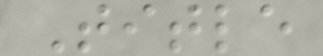Title
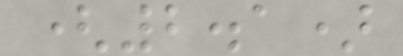(2.1)
